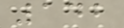142
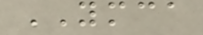YMCA
